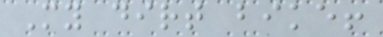My dirt bike!
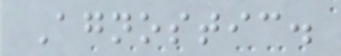Agnostic.
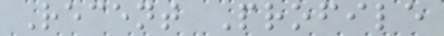Recent Profile
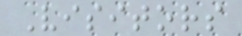Visitors
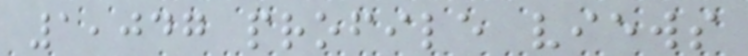1,047 profile views
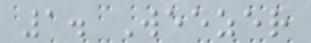1. Weezer
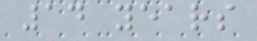14 years
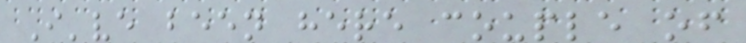I've been here couple of
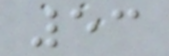53
